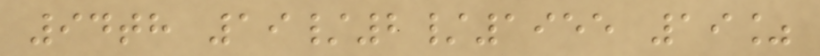94th 19/2/1955 19%
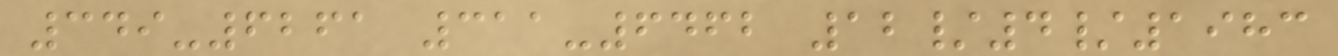349-6261 311-6462 12/4/1983
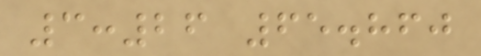3:26 65.860
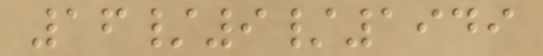16/9/1949
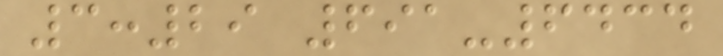3:29 691-6434
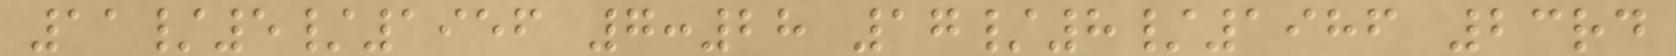11/5/1956 7:28 17/8/1986 23rd
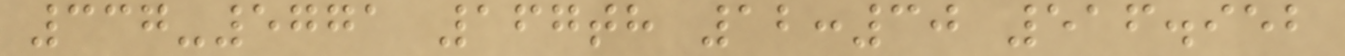337-5771 167th 12:30 516.952
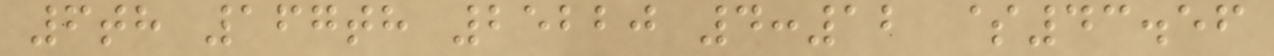6th 167th 25220 4:12 $43.56
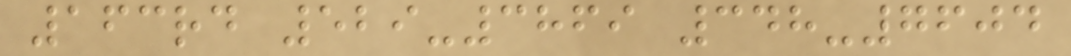163rd 529-3869 348-7604
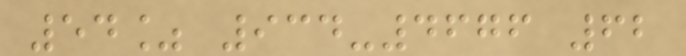54% 934-4676 62
